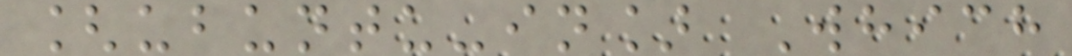[ubuntu-in] Which
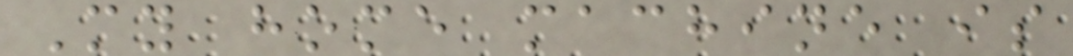My home machine is
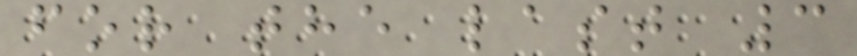for the last 3
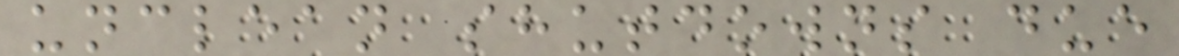unclean shutdowns due
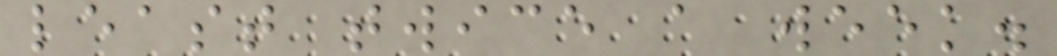least twice a week.
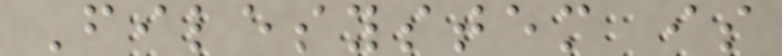Filesystem is
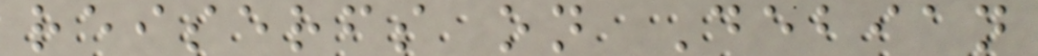reiserfs on Debian
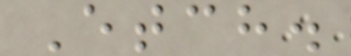Etch.
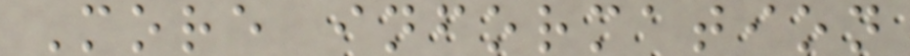More information
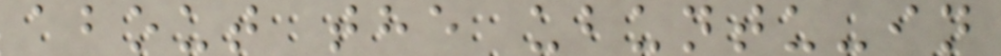about the ubuntu-in
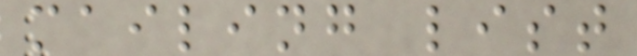mailing list
